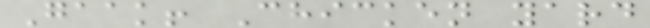Gaak! Chicken yard
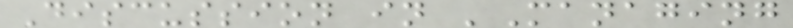Discussion in 'Managing
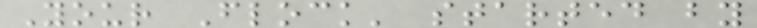Your Flock' started by
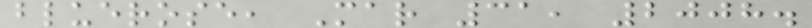bluerose, Mar 31, 2008.
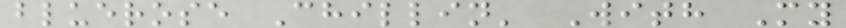bluerose Chillin' With My
